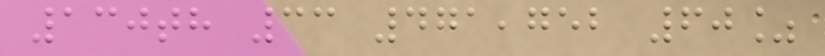130th 33 471,752 60%
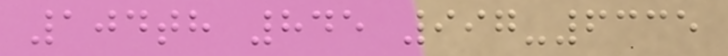104th 845 997-6335
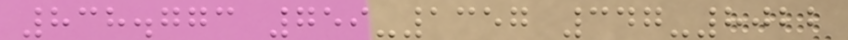838.773 759-1357 347-8022
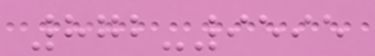872-9595
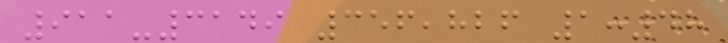911-3149 356,826 1:48
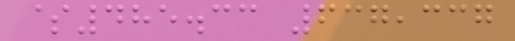$485.33 637,337
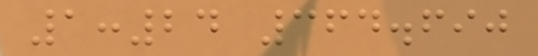1:24 364.690
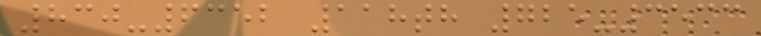830-6352 118th 725-3533
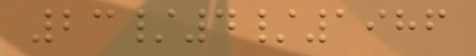23/4/1986
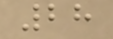28
